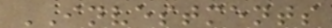INVESTMENTS
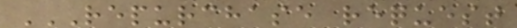REPURCHASE REQUEST
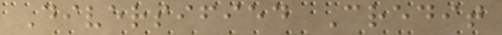Diversified Credit
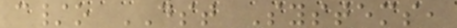c/o DST Systems,
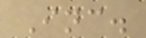Inc.
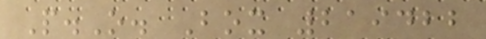P.O. Box 219422
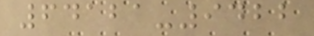64121-9422
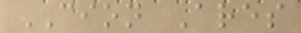CION Ares
